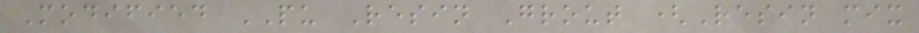Modified PU Resin Grout (Resin mix
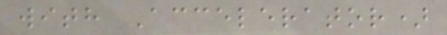with Accelerator)
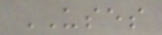USES
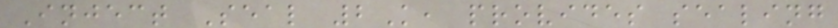Inject Seal 2K, provides sealing
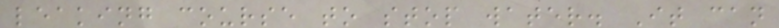leaking course to stop water. It can
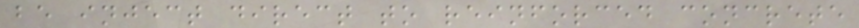be inject direct to reinforced concrete
